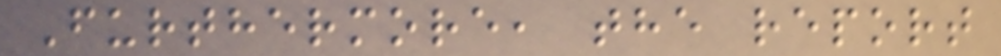Furthermore, the report
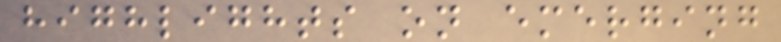highlights on emerging
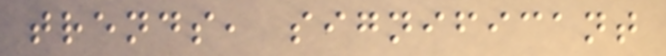trends, significant
